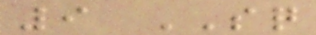9 SQ
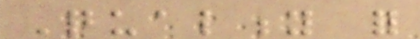Quality for
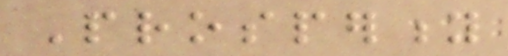Prosperity
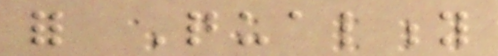for Quality
